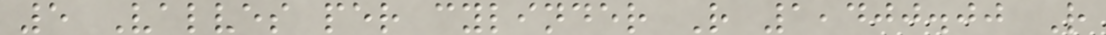5 Valves per cylinder R 1,400.00 R
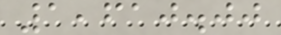1,610.00
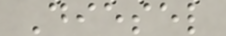Diesel
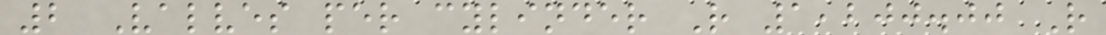2 Valves per cylinder R 1,200.00 R
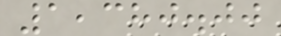1,380.00
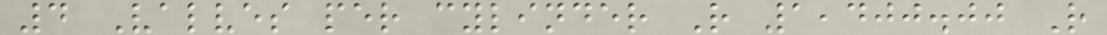4 Valves per cylinder R 1,400.00 R
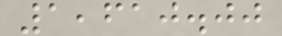1,610.00
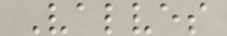Valves
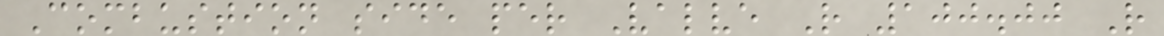Combustion side per Valve R 100.00 R
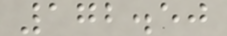172.50
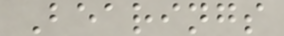Bearings
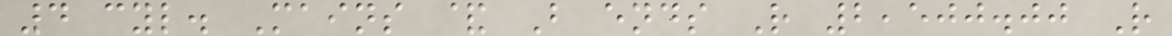4 cyl. Mains & B ends R 2,500.00 R
